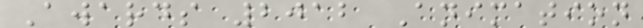Awards 2012 Animation
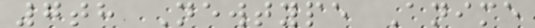7th Newtype Anime
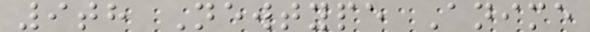9th Newtype Anime
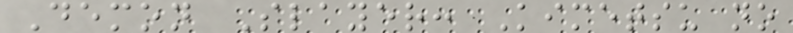Demon Slayer: Kimetsu no
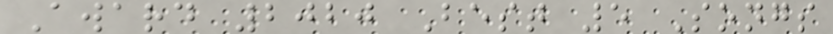Award 2020 Best 5 Songs
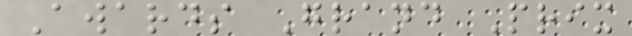Awards Grand Prix
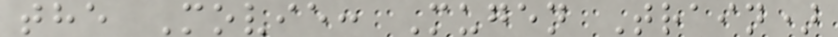the Movie: Mugen Train)
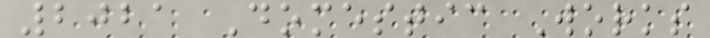2021 Domestic Works
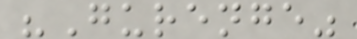"Gurenge"
